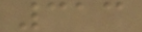313
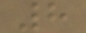8
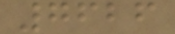7626
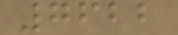7622
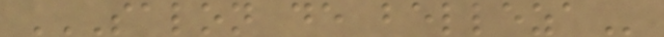SALON DE BELLEZA
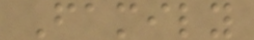Family
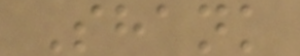Shank
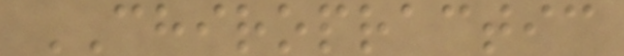CHIROPRACTIC
